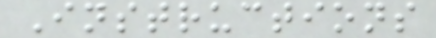Instructions
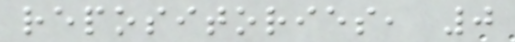repositories, 0
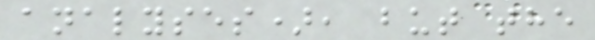analyses), but the
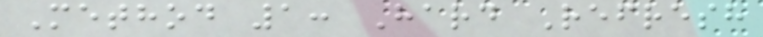Method 1: Hard Refresh
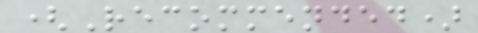(Recommended)
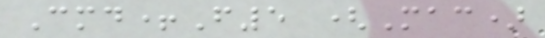Cmd+F5 (Mac)
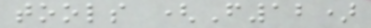tools (F12)
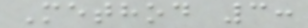Method 3:
